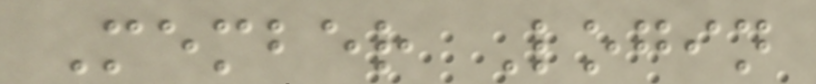Member Login
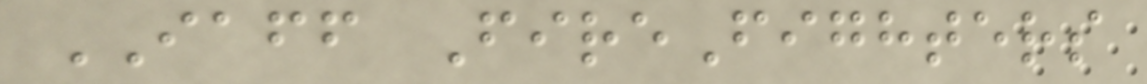IAFF FireFighters
